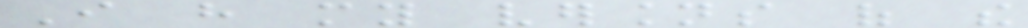I have my versions of the
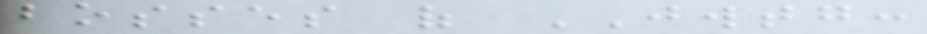bosses of JWTG:
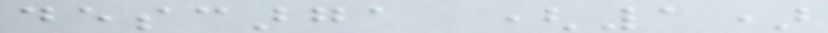descarga (1)
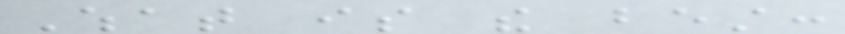What is the best:
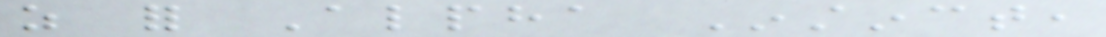as for Alpha Instinct,
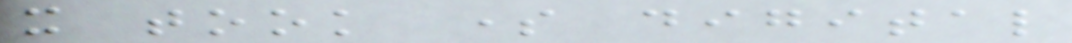it took some digital
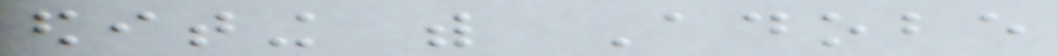editing with Adobe
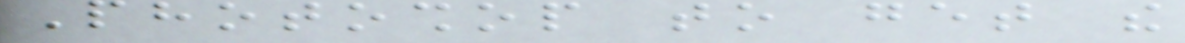Photoshop to get the
